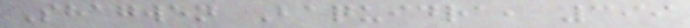Shagwen Baquidra, 399
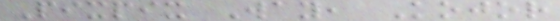Pixpix Way, Kojor
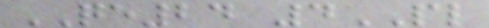QE24 4PL
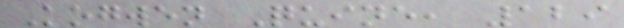Kogwen Quine, 129
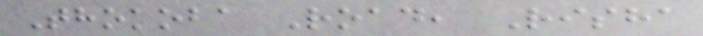Thokoba Road, Risha
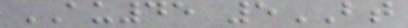AU45 5BT
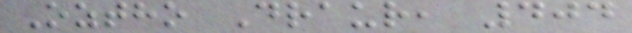Oztho Draur, 404
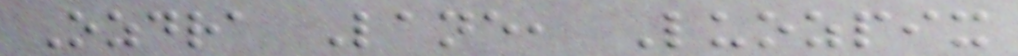Ozdra Lane, Luozpix
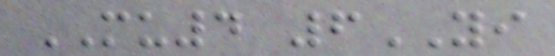MU4 6YI
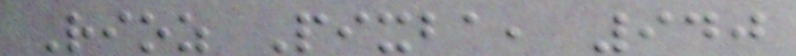Rioz Pixba, 940
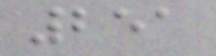251
